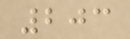203
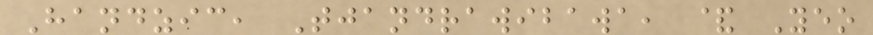Handzic, Tjandrawibawa, & Yeo
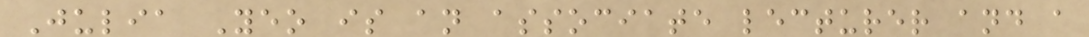Julia Yeo is an associate lecturer and a
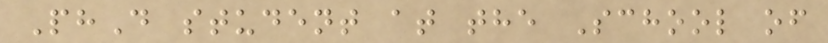PhD student at the School of
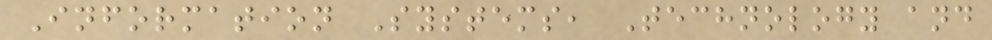Information Systems, Technology and
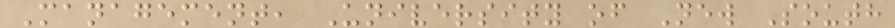Management, University of New South
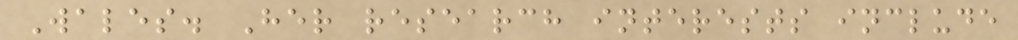Wales. Her research interests include
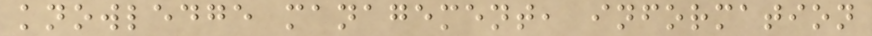knowledge management, information
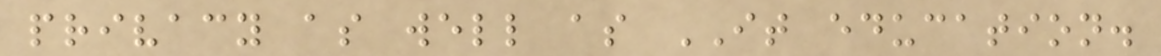privacy as well as IT education.
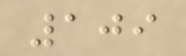109
